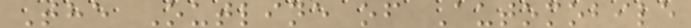The Outline of Automobile
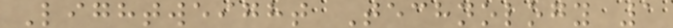Lightweight Technology 1
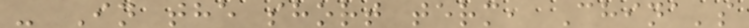- In the short term, China's
